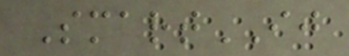SmartIJ
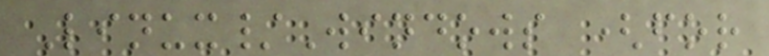Linux/Windows (for
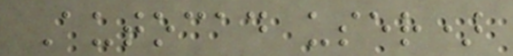Autocad user)
